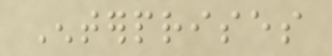Enterprises
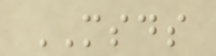MSDS
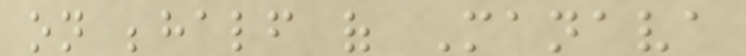on behalf of Manava
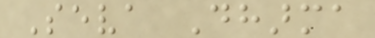Seva Dharma
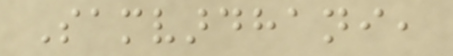Samvardhani,
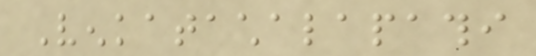Venkatachalapathi
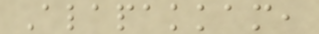Alapakkam,
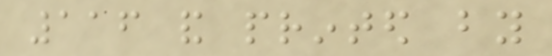116 and printed by
